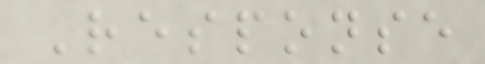Response
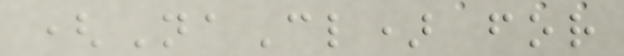(NaCl) for
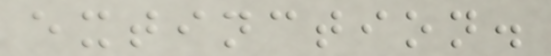extinction.
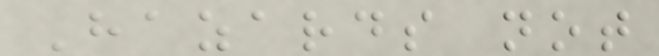Hazards not
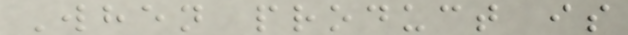When product is
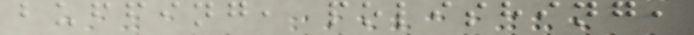buffing, polishing,
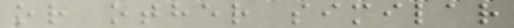or other similar
